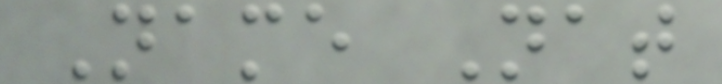Name Nat
